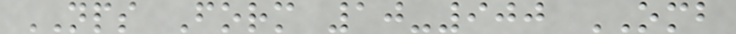NPS Form 10-900 OMB
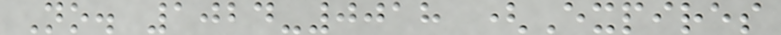No. 1024-0018 (Expires
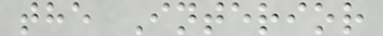the Interior
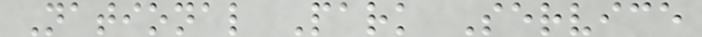National Park Service
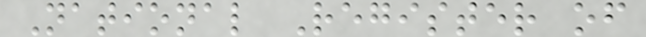National Register of
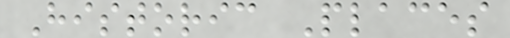Historic Places
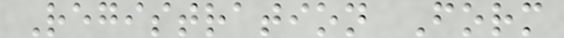Registration Form
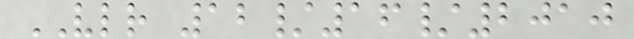VLR 12/16/2010
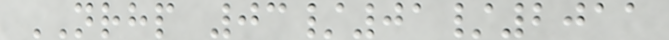NRHP 03/01/2011
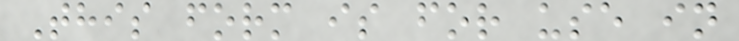This form is for use in
